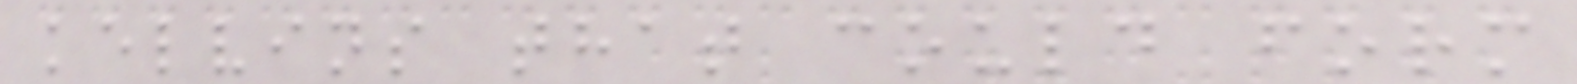kelvins that could form
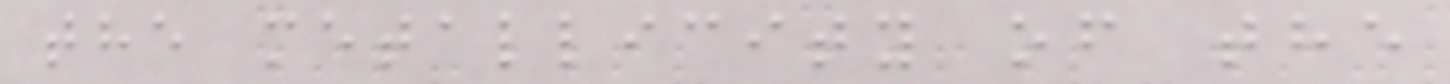the metallicity of the
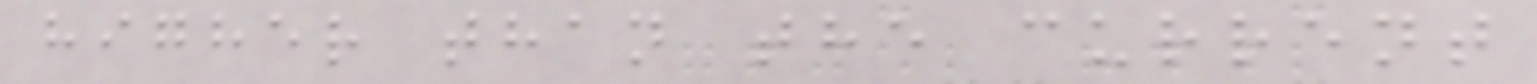higher than the current
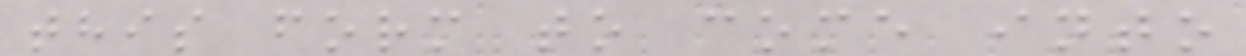this form to come into
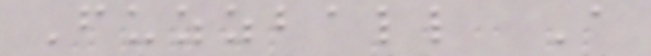Fuzzball A
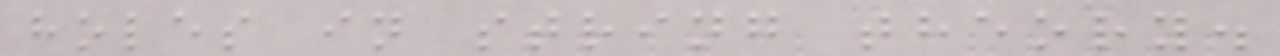holes in string theory.
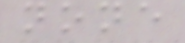none
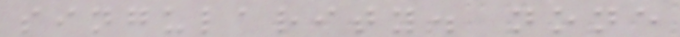singularity. none
